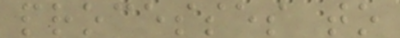processes to
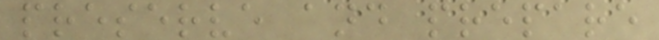preserve and prepare
